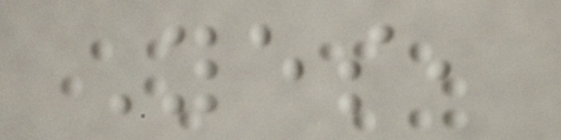Yes,
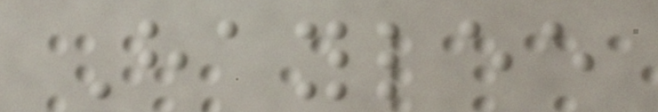Haylee
